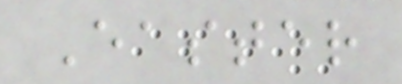Easter
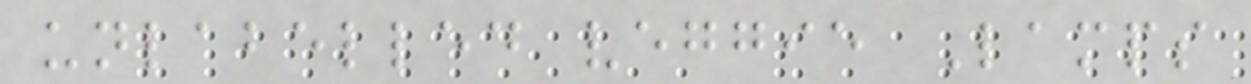unlabelled veggie Lamps
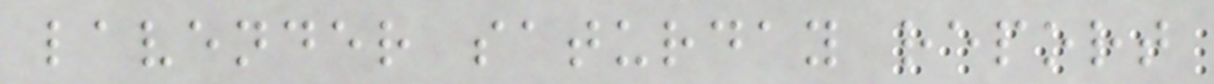lavender saturday report
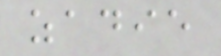zadie
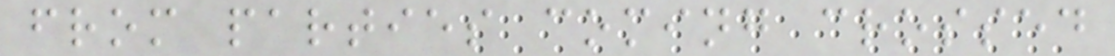from parties coming crossed
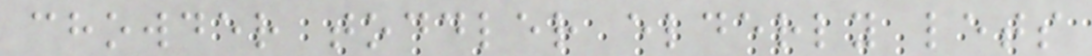chowder toddler elderly lets
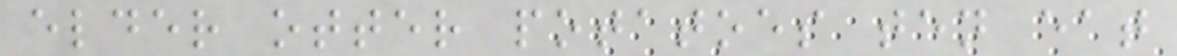elder otter potatoes ten eat
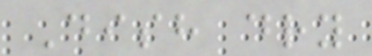Dish dry
